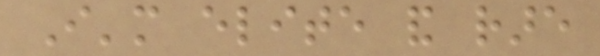I'm elite and rare
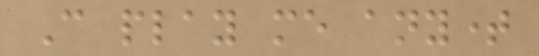Can play me anytime
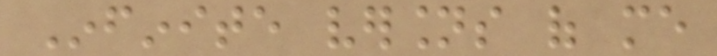Infinite versions of me
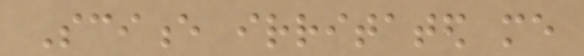Science irritated me
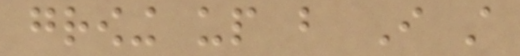growing up but I still
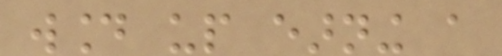wound up earning a
